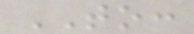TO:
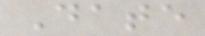Date
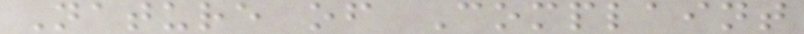Nature of Complaint
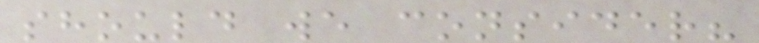should we consider?
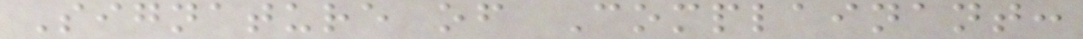Signature of Complainant:
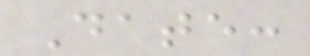Date:
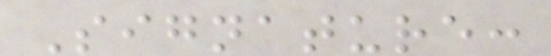Signature:
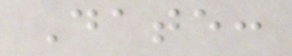Date:
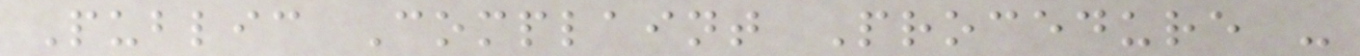Public Complaint Procedure -
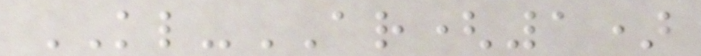KL-AR(1)
